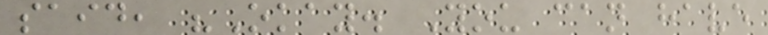said, "Okay. You can have
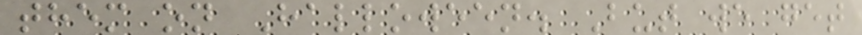them on Halloween. But we get
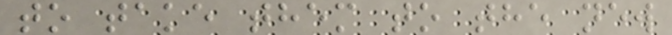to take them to the new
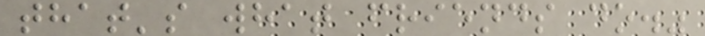that's what friends do."
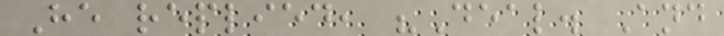He replied, "Deal. And
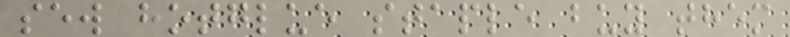sew hotglue staple buy them
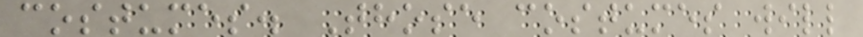costumes. Those costumes will
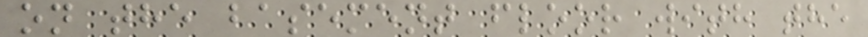on the basement floor with the
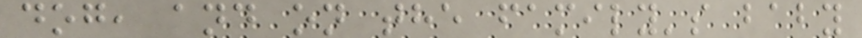dog, and on the family's baby
